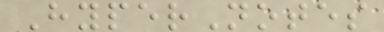HyperNotes
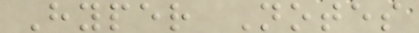Hyper Notes
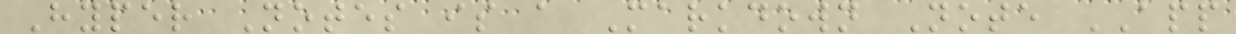Hyper Notes is a Markdown Note APP
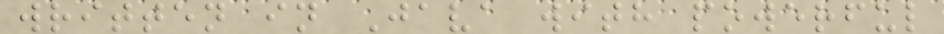written in Java with powerful
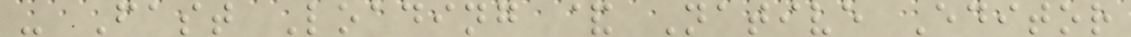- Fast Loading & Native Editor
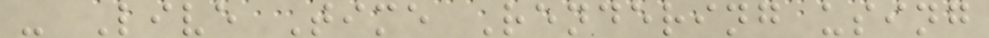- Live Time Rendering using
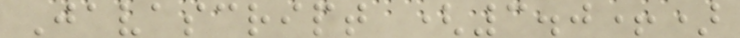Javascript (3.0+)
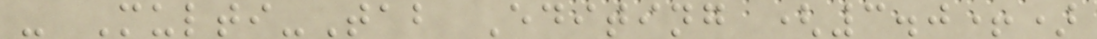- Multi-Tab Editing (3.0+)
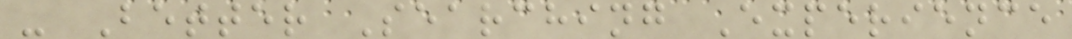- Better Searching Experience
